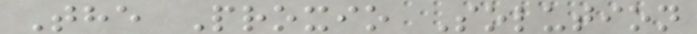The Proxio Solution
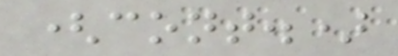(cont.)
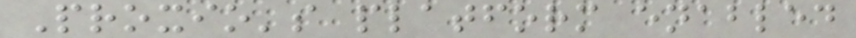Proxio's platform enabled
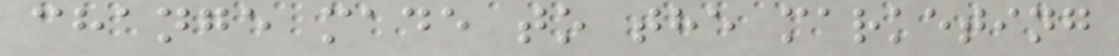change made to the marketing
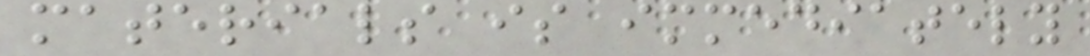materials is immediately
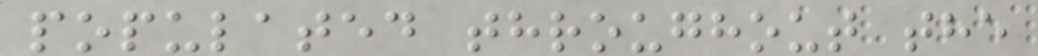populated throughout the
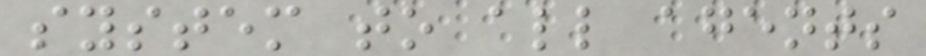system to all agents
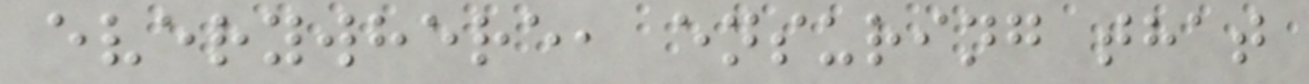everywhere, ensuring that
